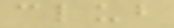club
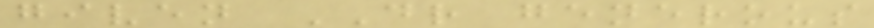given DR generous
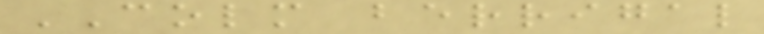COLM berrigal
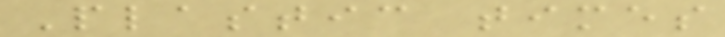Plastic times
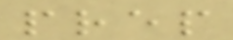prep
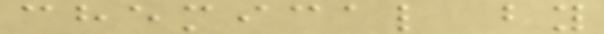chemical by
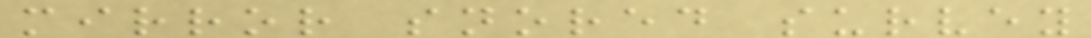mirror snored survey
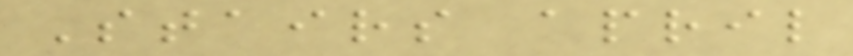Stairs april
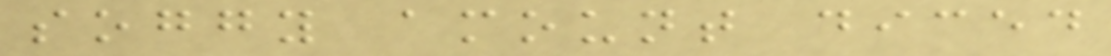soggy amount diced
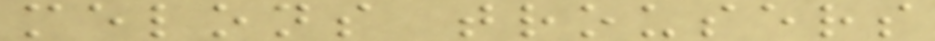melons trousers
